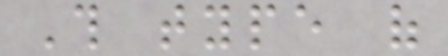This type of
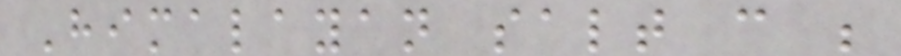Himalayan salt can be
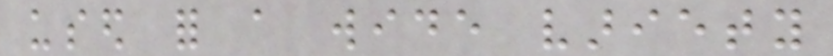used for a wide variety
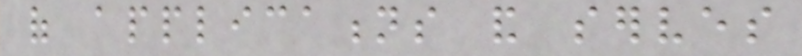of applications and serves
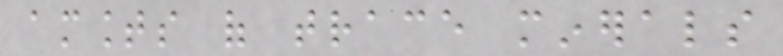amounts of trace minerals
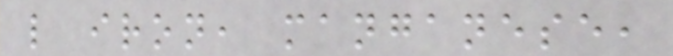like iron, manganese,
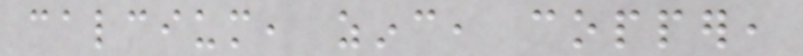calcium, zinc, copper,
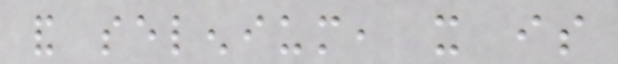and selenium, it is
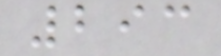293
